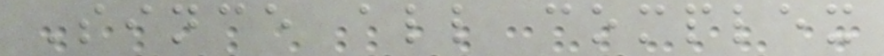Since all complex
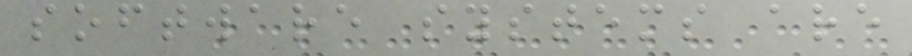software systems are
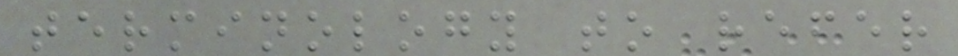terminology to refer
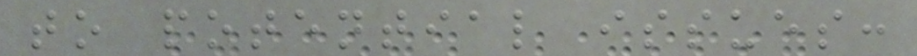to potential issues:
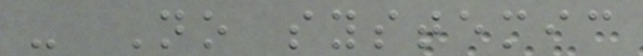- No systemic
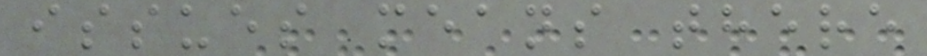issues means there
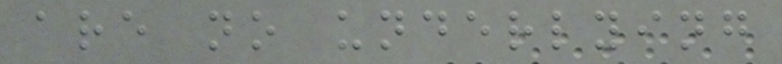are no underlying
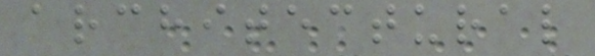architectural
